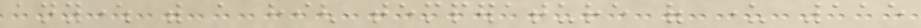anywhere with a high temperature of under 115
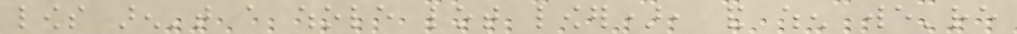lows aren't a whole lot lower), and when we're
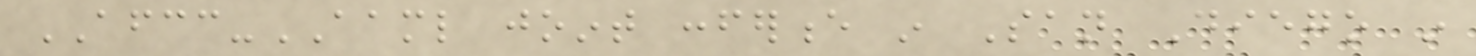AFCC-AAML joint conference in San Diego in
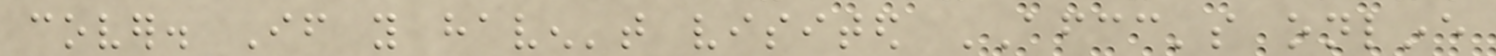cover. If you haven't visited AFCC's online
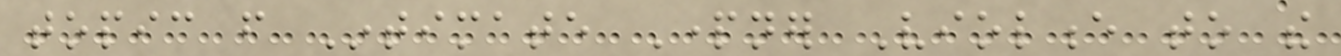topic from Intimate Partner Violence to the
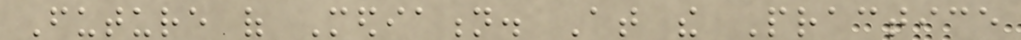Future of Mediation. At the Practice
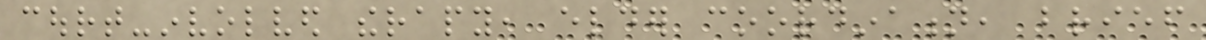court-involved therapy, elder coordination, brief
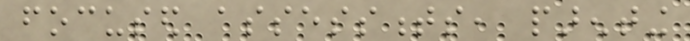focused assessments, parenting
